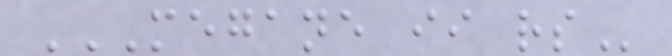MEGANE II RS
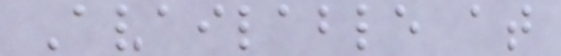Available at
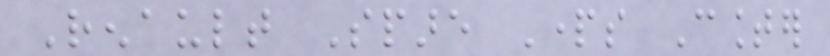Renault Spare Parts Counter
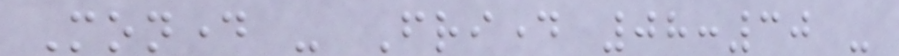Monday - Friday 08:30 -
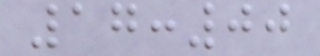17:00
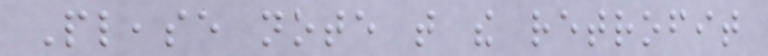Please note that the retrofit
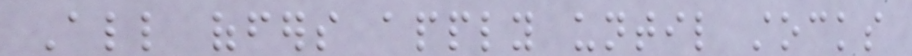All offers apply until stocks
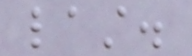last.
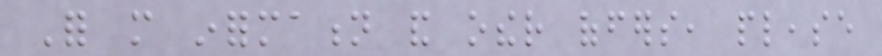For more information and other offers, please
